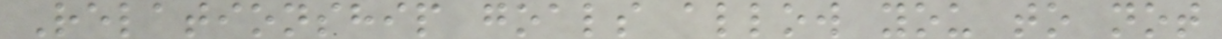Relationship goals allow you to not
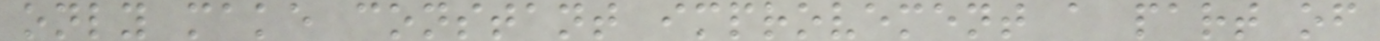only make constant improvement a part of
